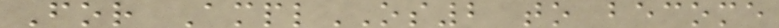For AmplOS2 to become
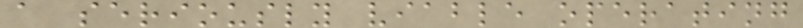a seriously viable operating
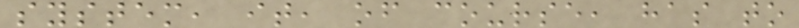system, it, of course, has to
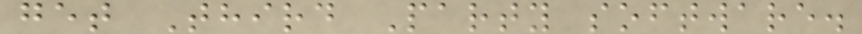get Third Party software.
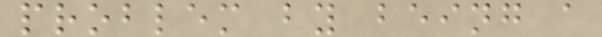problem by being a
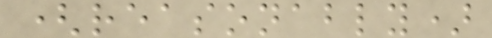(reasonably)
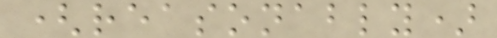(reasonably)
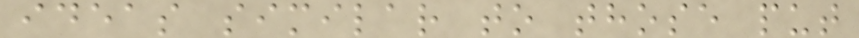ideas similar to those put
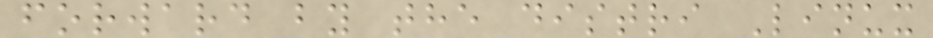forward by the distri Linux
